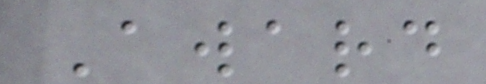Award
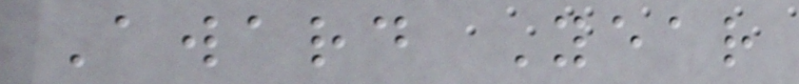Award Year
